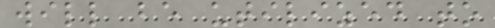will be utilized to
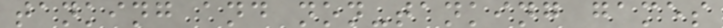tanking and non-tanking games
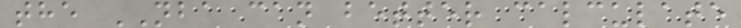the NBA can better calculate
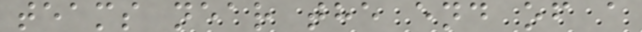teams near the end of a
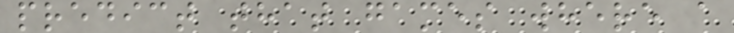predict that games where a
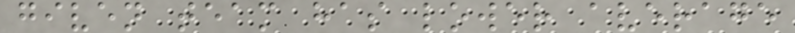given team has lower average
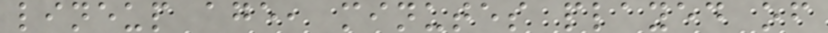lineup age, minutes played of
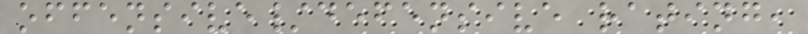offensive/defensive rating,
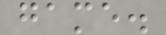game.
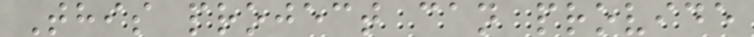This project can provide
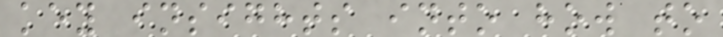key insights into how to
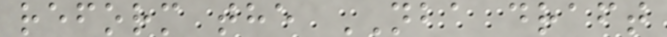reform the NBA draft
